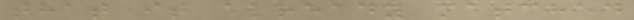that it already matched
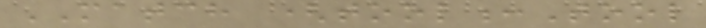MATCH (tool:Tool
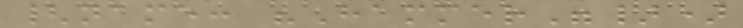{name: "Hammer"})
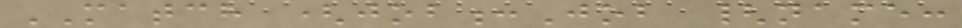MATCH (job:Job {name:
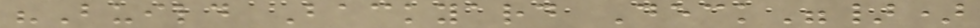"Build Backyard Deck"})
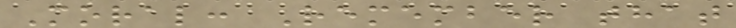Moral: Remember that
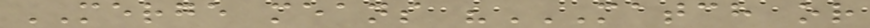MERGE means "MATCH OR
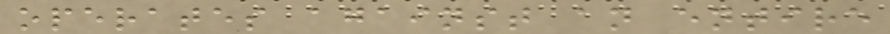operates against an entire
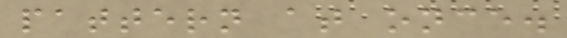pattern at once.
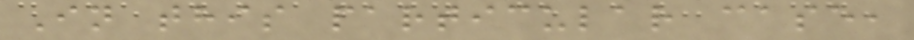In this particular case,
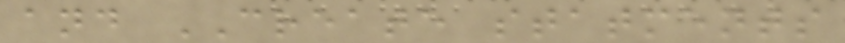and CREATE statments
